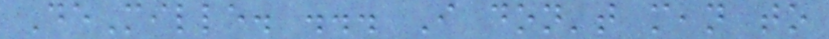DeMille. ... I don't mean to
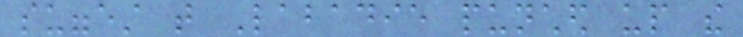suggest that Labadie punched up the
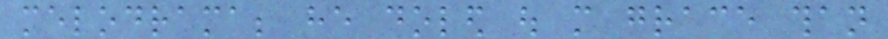melodrama; he doled out more grace than
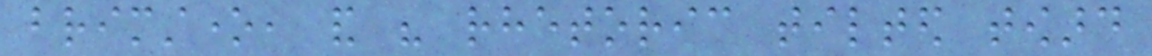brimstone, and his rhetoric tilted toward
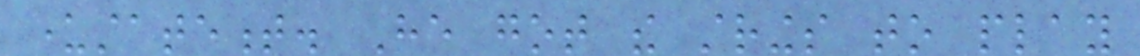understatement. He got the strings to play
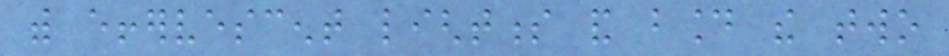with effervescent lightness and bound the two
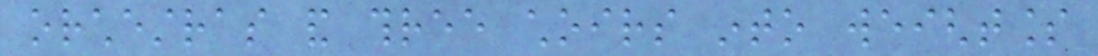orchestras and three choirs into weightless
